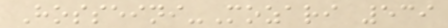Hosseini-Mozari 539
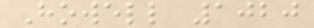Howell 1020
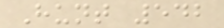Hunt 542
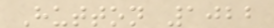Hutton 1022
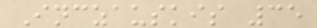Inczauskis 35
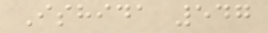Ishida 547
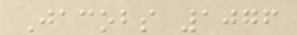Jacobs 1076
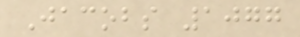Jacobs 1077
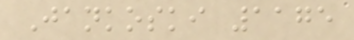Jankoski 1175
